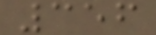356
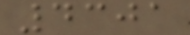4301
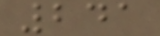241
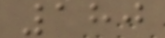180
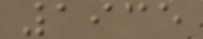1935
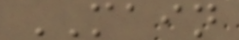MAIN
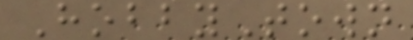HobbyTown
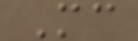Mc
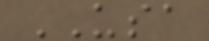USA
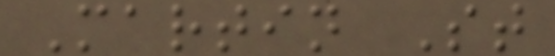Martin St
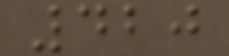420
